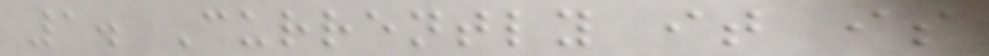1. Currently it is
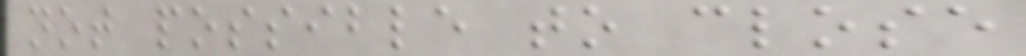not possible to close
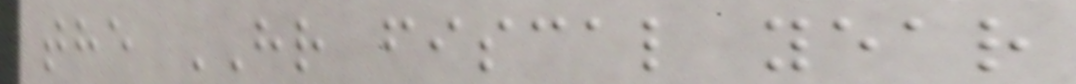the HR fiscal year
